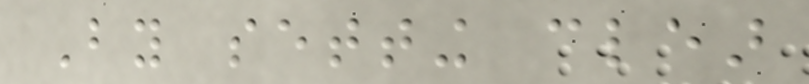By setting clear
